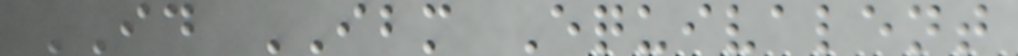ID IBM Equivalent
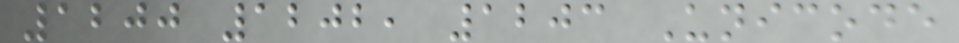1200 1202, 1203 Unicode
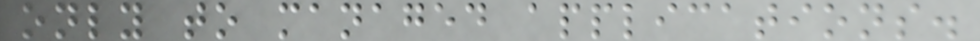only to managed applications.
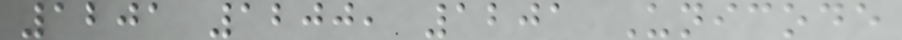1201 1200, 1201 Unicode
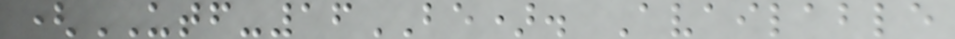(UTF-16BE). Available
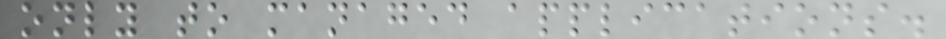only to managed applications.
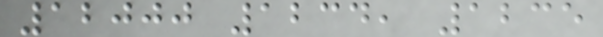12000 1234, 1235
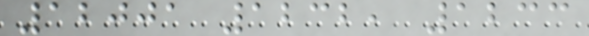12001 1232, 1233
